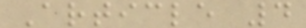Article 4
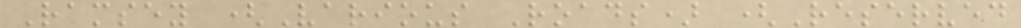Ramsey (Various Roads) (Reserved
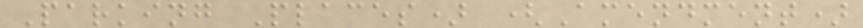Parking Places) (Amendment)
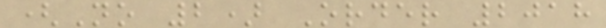(No 2) Order 2018
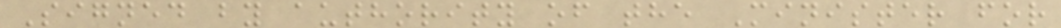Signed by authority of the Minister for
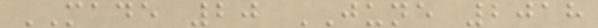MADE 20 JUNE 2018
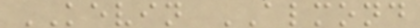KEVIN ALMOND
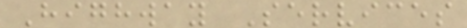Highway Services
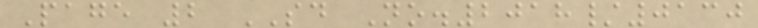Page 2 SD No.2018/0130
